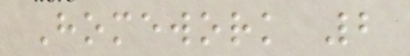Homework 2
